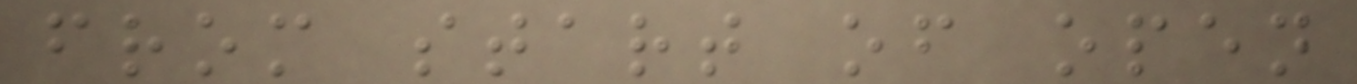from start of open
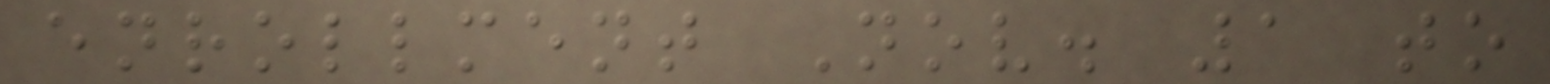enrollment Nov. 1 to
